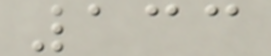133
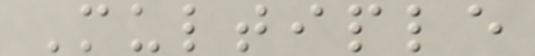Multiple
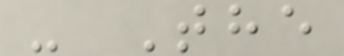- The
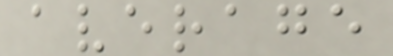average
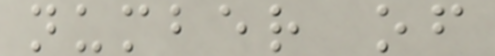number of
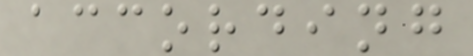according
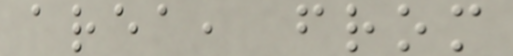area, from
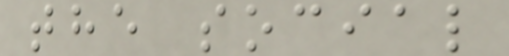the social
